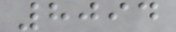8094
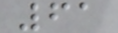61
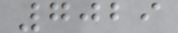7029
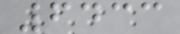6433
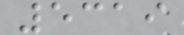5319
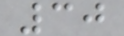30
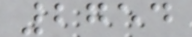2754
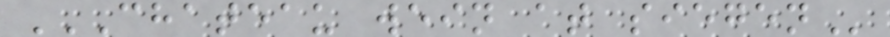CHATEAU WEIN AT SIEGEN
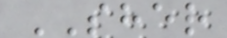SHER
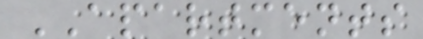APARTMENTS
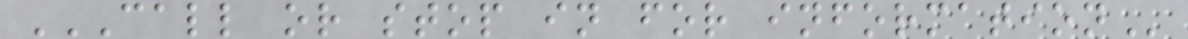CALL OR STOP IN FOR INFORMATION
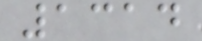1314
